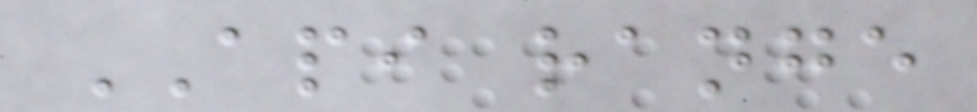API range
